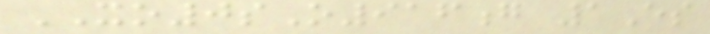XO0sO916g 1Es
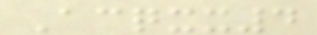Acqxx4
